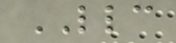LLC
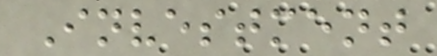Investment
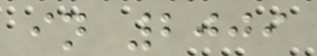in 2009
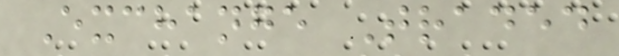Exchange Traded
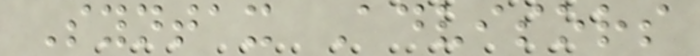Syntax Advisors
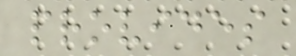provides
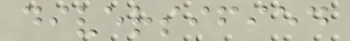diversified
